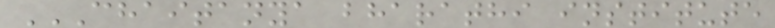CHAITANYA BHARATHI INSTITUTE
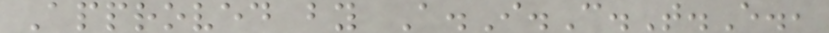Approved by A.I.C.T.E.,
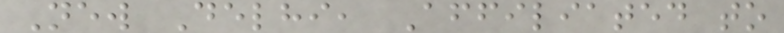New Delhi, Affiliated to
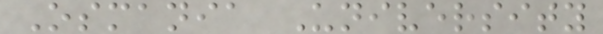Osmania University
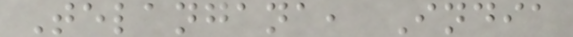Telangana, India
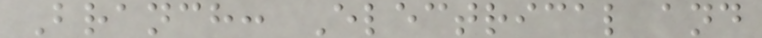Branch: Electrical and
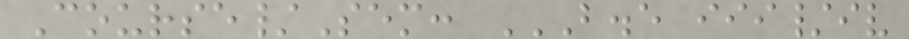Course/Sem: B.E III/IV
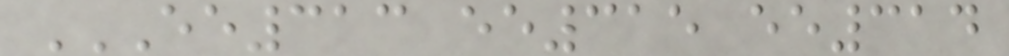EE313 EE315 EE314
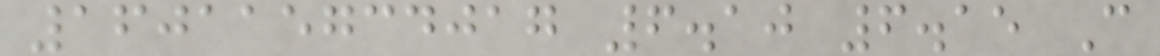160115734017 6.10 6.15 C
